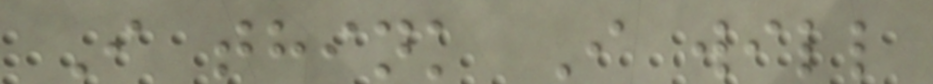I think I will
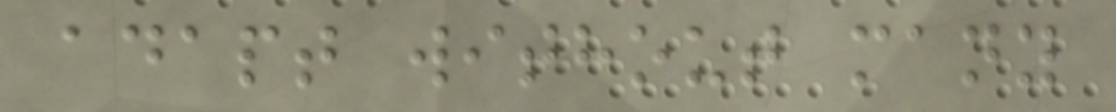adapt without many
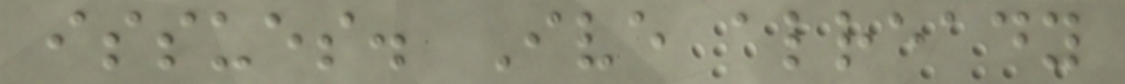issues. Ive already
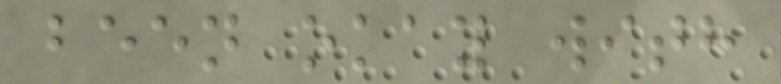been okay with
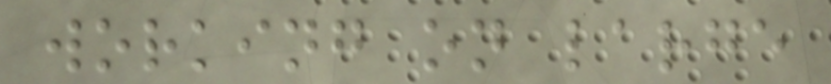working on large
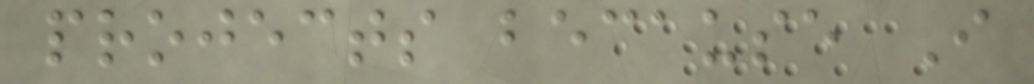projects because I
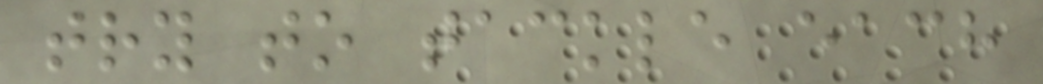try to tackle each
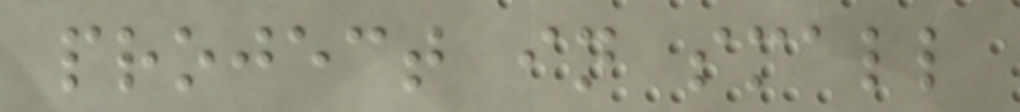project in small
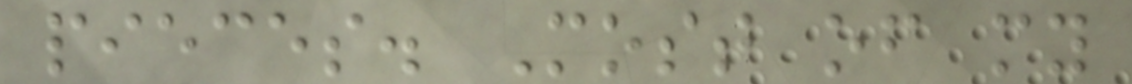pieces. Most of my
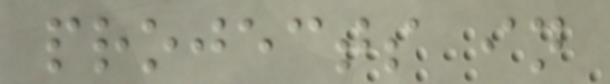projects in
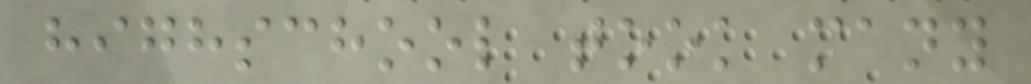highschool took many
